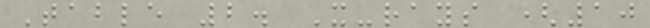Table 2. X-rays (10
